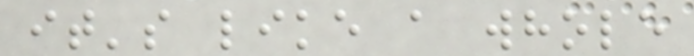it's like a whole
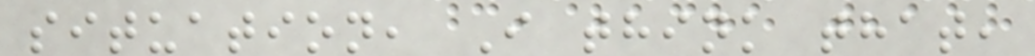situation, I think that,
